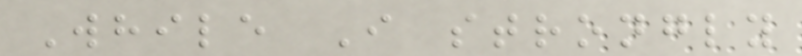While I strongly
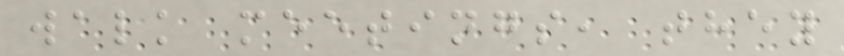walk meetings, they
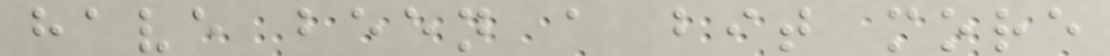have been a bit more
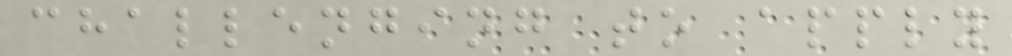challenging to apply
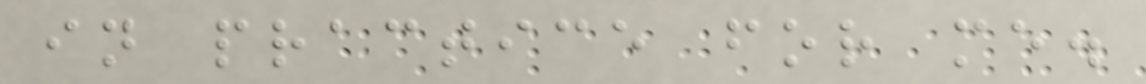in practice for me.
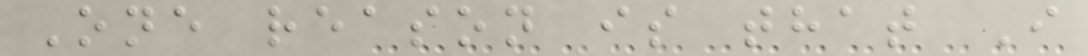One reason is that I
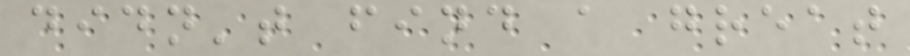didn't find a great
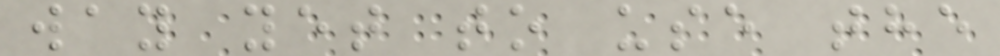way yet to use the
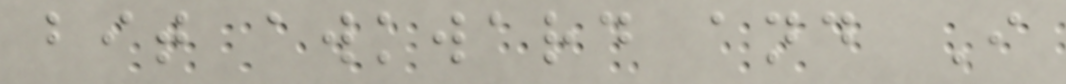bit awkward and I
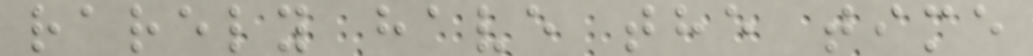rarely have the time
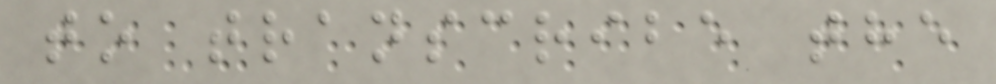to transcribe the
